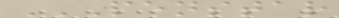PENSTAR
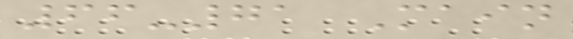66-71 Main
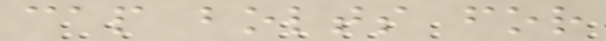cap bolts for
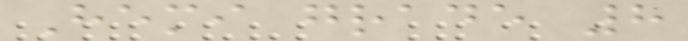Hemi grade 8
